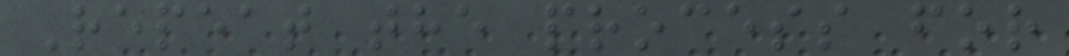Repeat the process for
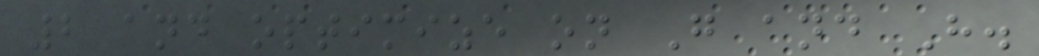2 and optimize on G and H.
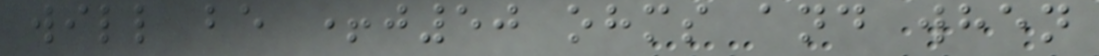will be +j50 ohms and when
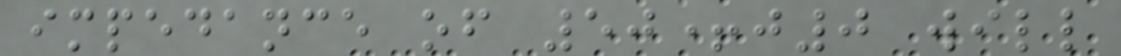impedance of 50+j0 will
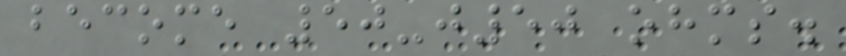become 50-j50 ohms.
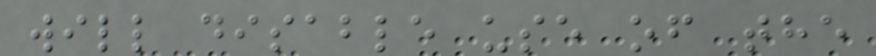will disable use of the
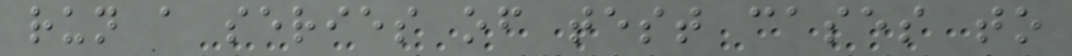run a series of test cases to
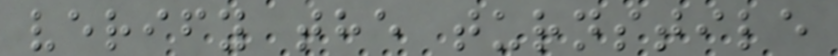verify the turnstile
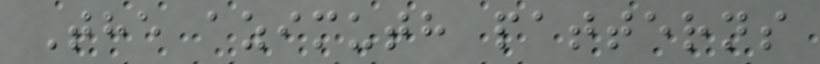The azimuth patterns
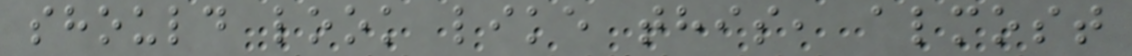should look like this, almost
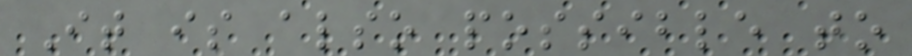It is also possible to
